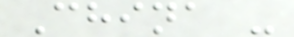China -
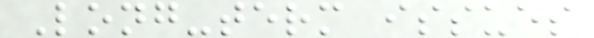Long-term issues
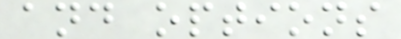and options
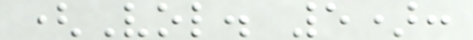(Vol. 5):
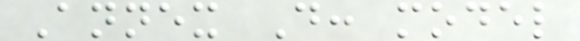Annex D: model
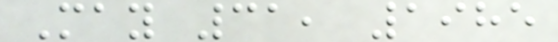May 31, 1985
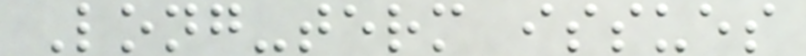Long-term issues
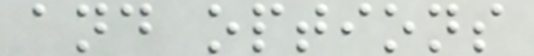and options
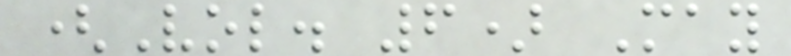(Vol. 6) May
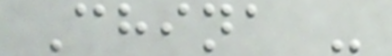China -
